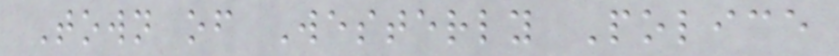Town of Westerly Police
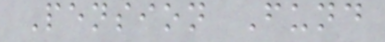Pension Fund
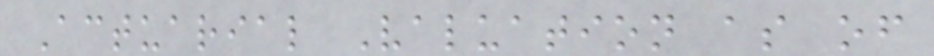Actuarial Valuation as of
